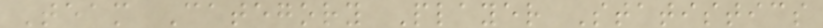Team Category Player Statistics
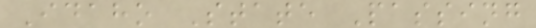Idaho State Passing
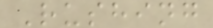Rushing
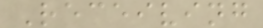Receiving
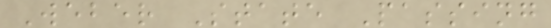Weber State Passing
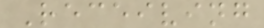Receiving
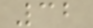32
